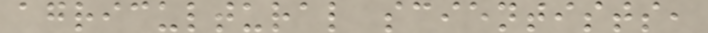agricultural scientists,
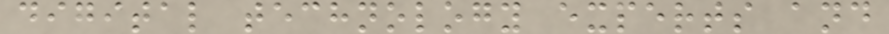digital technology experts and
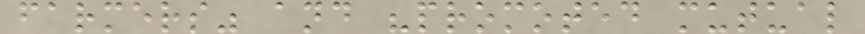farmers" and "promoted mutual
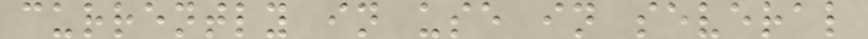currently in use in several
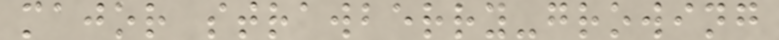major strawberry-growing
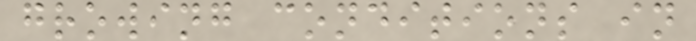growing conditions in
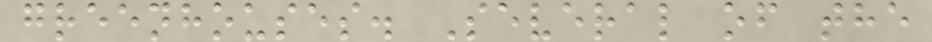greenhouses. Several of the
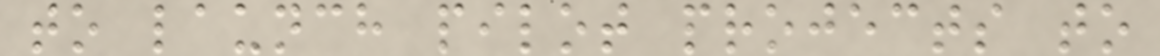to launch pilot projects to
